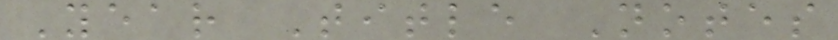Year Title Notes
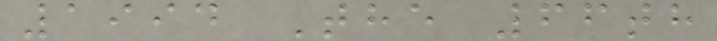1994 The 66th
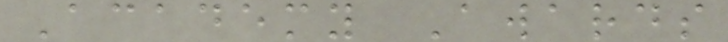Academy Awards
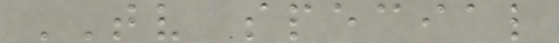TV special
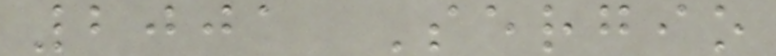2001 Sergio
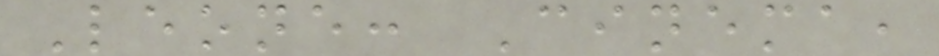Leone: Cinema,
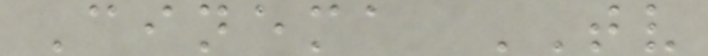Cinema TV
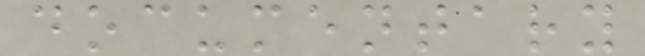documentary
